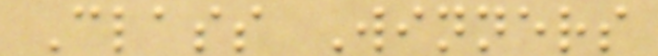Class Winners
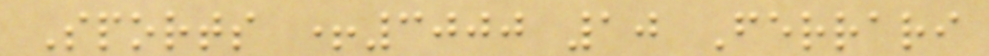Sports +3000 10 Ferrari
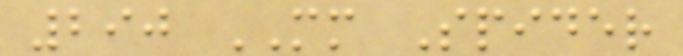290 MM Spider
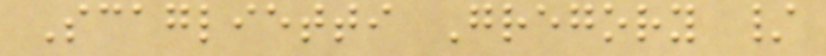Scaglietti Gregory /
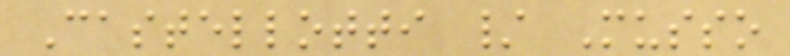Castellotti / Musso
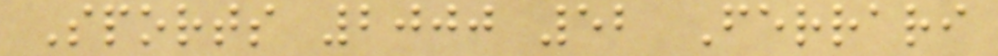Sports 2000 52 Ferrari
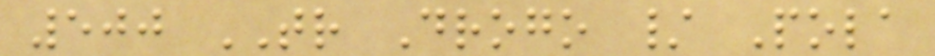500 TR Drogo / Pola
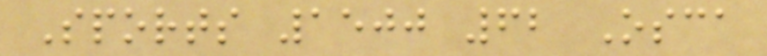Sports 1500 62 Osca
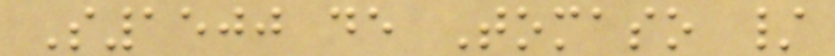S1500 de Tomaso /
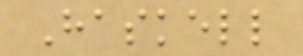Haskell
